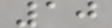10
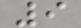9
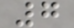7
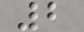2
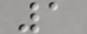1
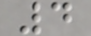4
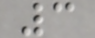3
